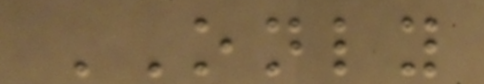ONLY
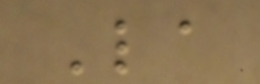La
